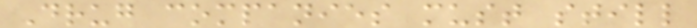Drug companies must still
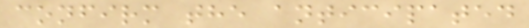confirm the anticipated
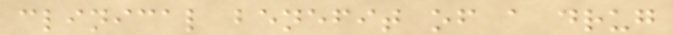clinical benefit of a drug
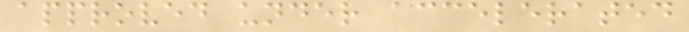approved under accelerated
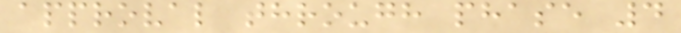approval through phase 4
